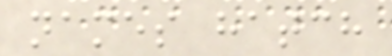names hatch
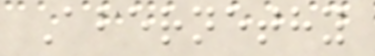Abernethy
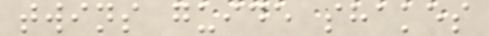twins guide shakes
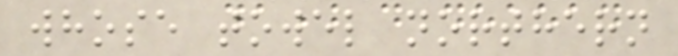whose towel northern
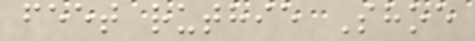feet ruthie Shoe
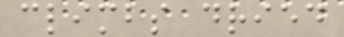climbs dried
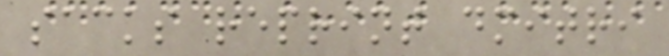sacks reprint dmitri
